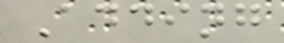Adding
